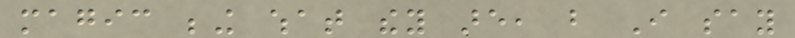magic being what they are, but I say
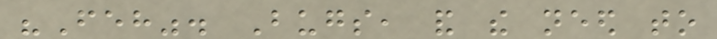"Feh". Bugs, and the need to
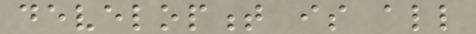development is all
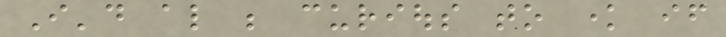I'd also be curious to know if
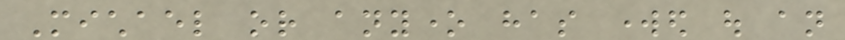Michael or anyone has worked out an
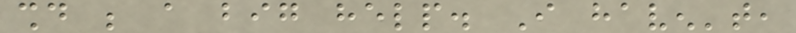should be a big help. I haven't,
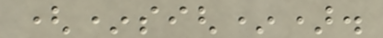(*sigh*).
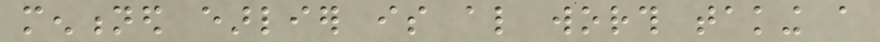mentioned earlier is also worth taking a
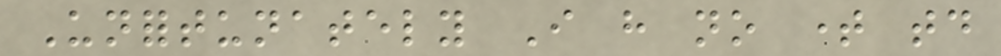Unfortunately I have no time today
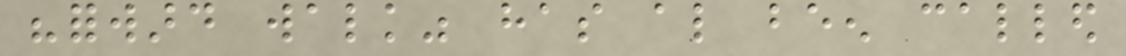"forward walk" has also been called
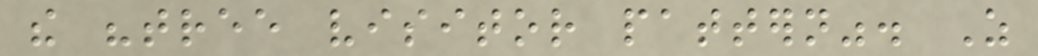the "tree visitor pattern". As
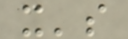it's
